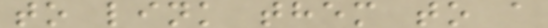to link them to a
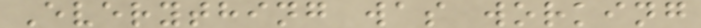Everything was working
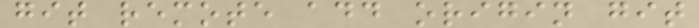git remote add origin git
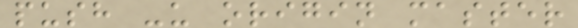push -u origin master
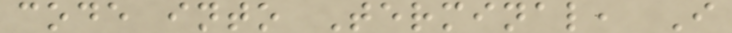code into Terminal, I
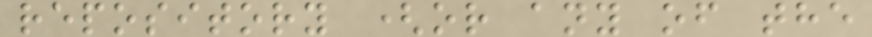repository (or any of the
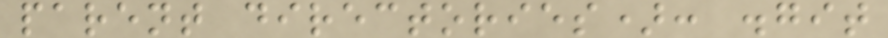parent directories): .git
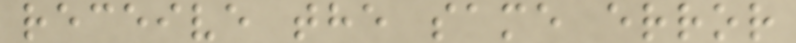receive the same error
